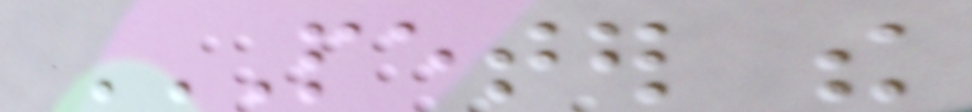PETER THE
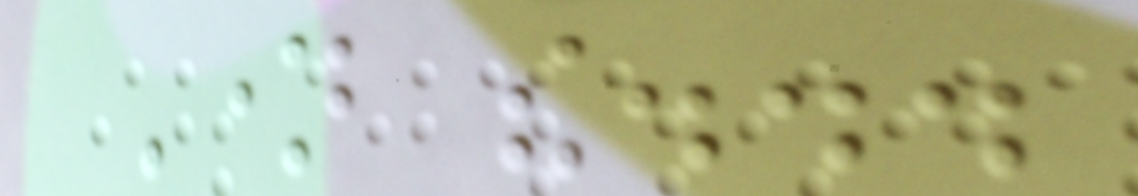Name the...
